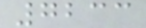7233
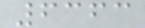6363
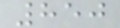850
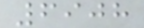6908
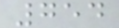754
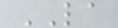LA
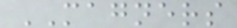MAGNERS
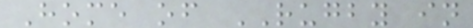Home of RUGBY in
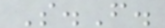S.F.
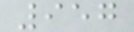957
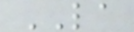LA
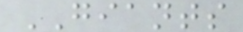GIANTS
